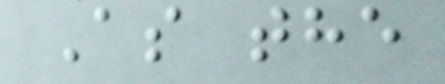As the
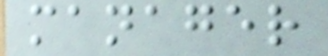manager
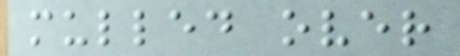mulled over
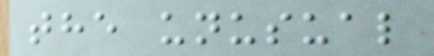the unusual
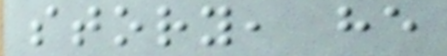story, he
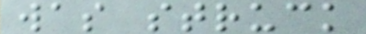was struck
